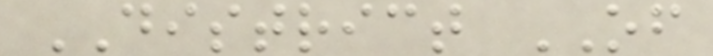DISTRICT OF
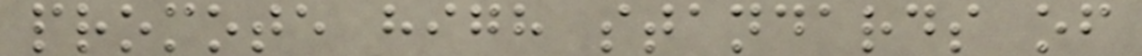promote high standards of
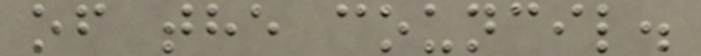of the council.
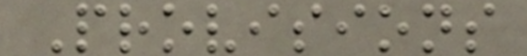Provisions
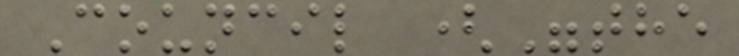Council ("the
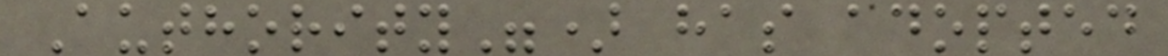Authority") has adopted
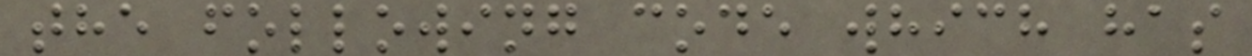the following code which has
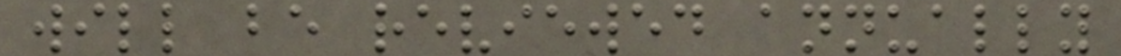will be reviewed annually
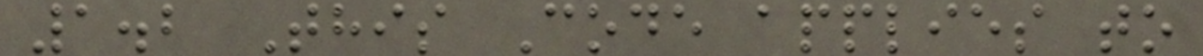1.2 This Code applies to
